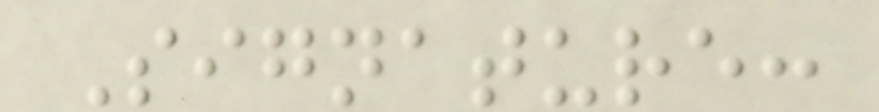Signature:
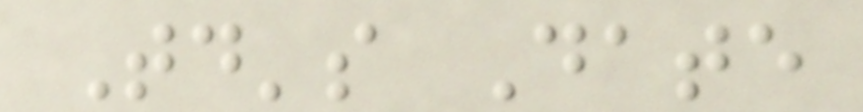Today's Date
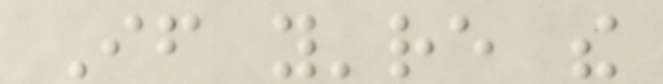If you're the
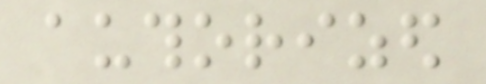authorized
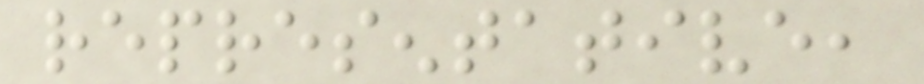representative,
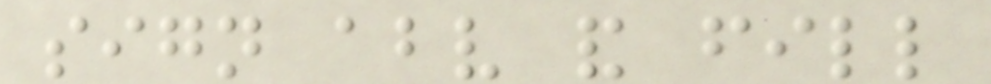sign above and fill
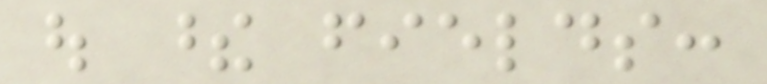out these fields:
